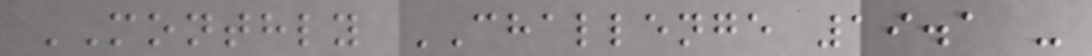MONTHLY CHALLENGE 19.1 -
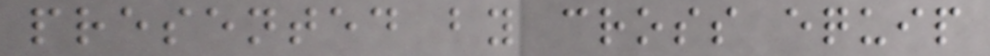presented by cross equip
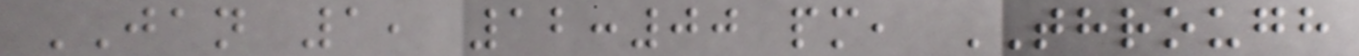JAN 1, 12:00 pm, THROUGH
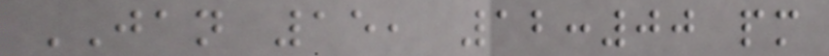JAN 15, 12:00 pm
